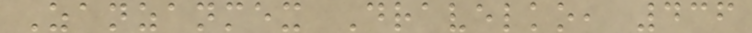Zanzanmex Dravelko, 436
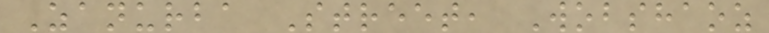Zanurba Street, Wobshaoz
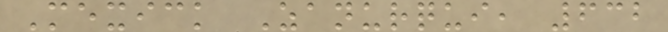Mexick Zanurqui, 632
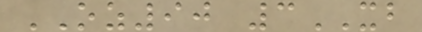OZ90 3XB
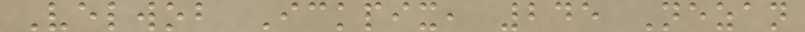Velwob Ickpix, 245 Nezan
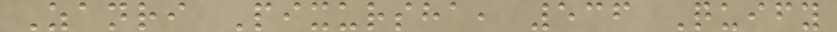Zanri Pixursha, 536 Quify
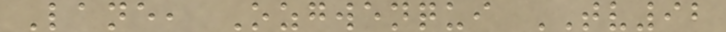Lane, Ozgwenqui TV92
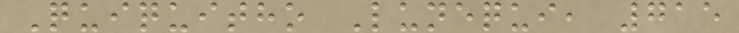Quiquitho Lunequi, 715
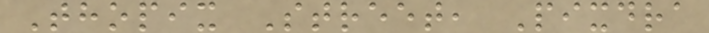Thopix Street, Pixdra
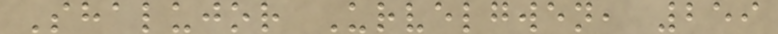Shalujor Urvelgwen, 259
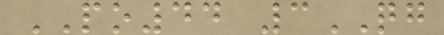PO44 3QG
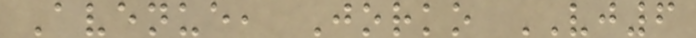Avenue, Jorko VJ6
